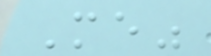Me"
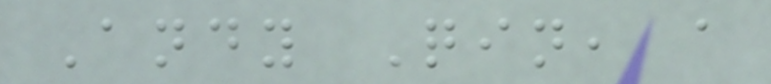Andy Qin, a
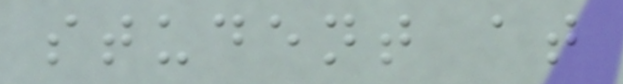student at
